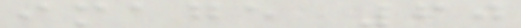image 60
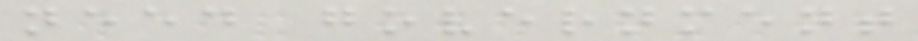need government
